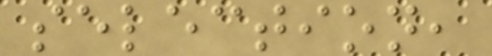selection,
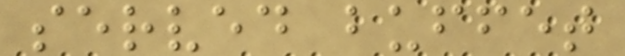served buffet
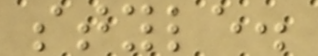style.
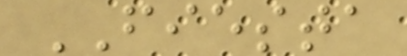FIESTA
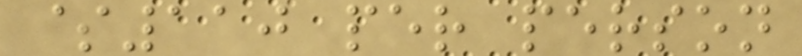$110 per person
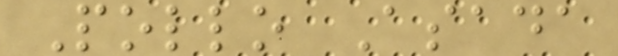Pollo Asada
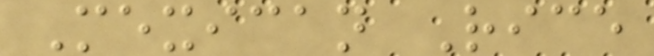Mexican Rice
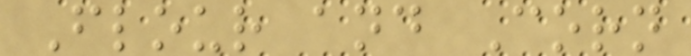Flour and Corn
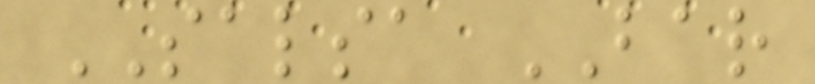SALSA BAR
